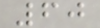60
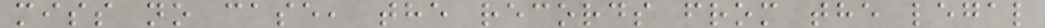miss no case, the records from the legal
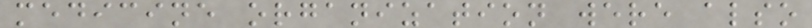medicine organization were also
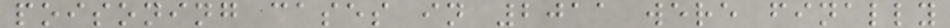poisoning cases in 2011 were finally
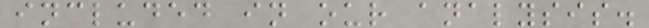included in our analysis.
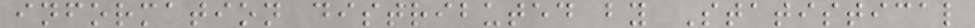information distributed by Statistical
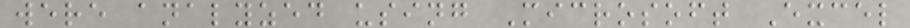were analyzed using Microsoft Excel
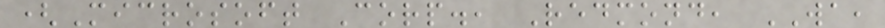(Microsoft Corp., Redmond, WA,
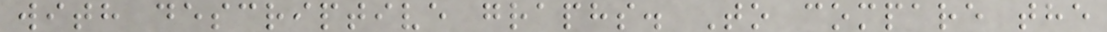with descriptive graphs. To compare the
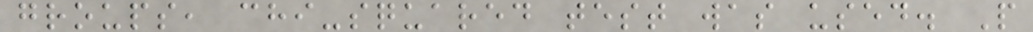groups, chi-squared test was used. P
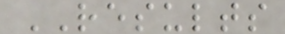RESULTS
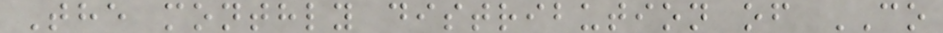The monthly distribution of CO
